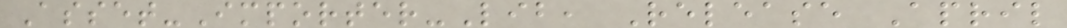Asset-Importer-Lib, Release April
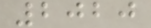2020
